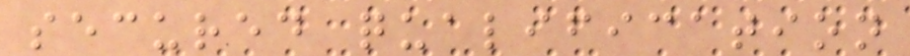secured qualification
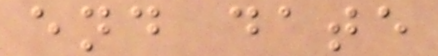end date
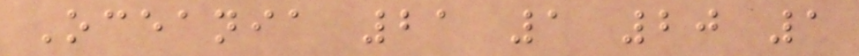Oceania 21 1 20 1
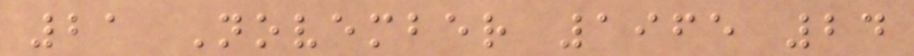21 November 1965 24
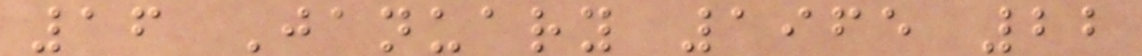16 January 1965 22
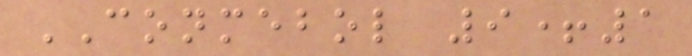CONMEBOL 9+1
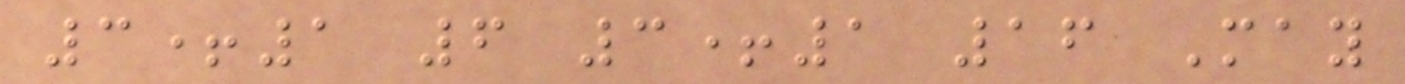3+1 6 3+1 16 May
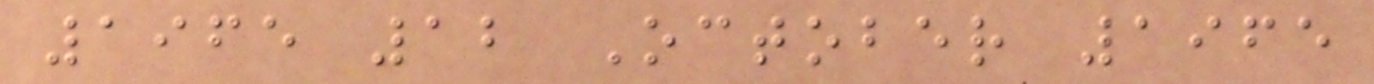1965 12 October 1965
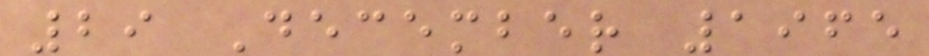29 December 1965
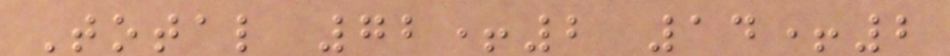Total 72+2 14+2
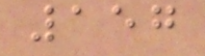157
